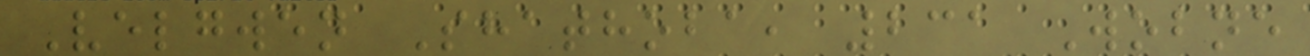Velgwen Shathoba, 231 Wobne
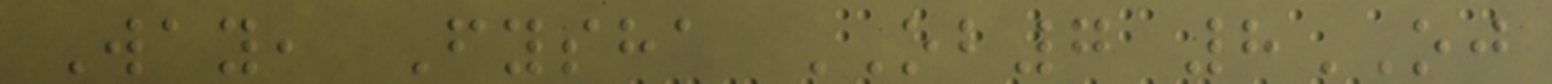Way, Fysha OB7 8OJ
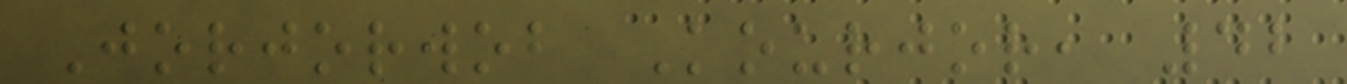Jorjorwob Kourjor, 42
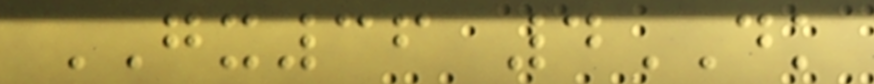GX36 4DK
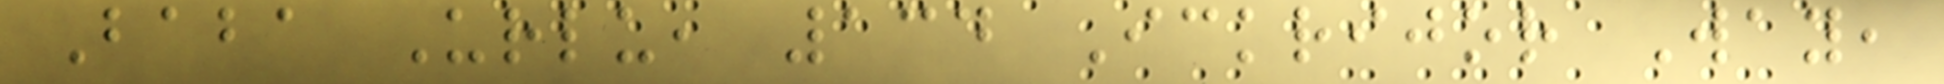Baba Urlu, 134 Ickrijor Way,
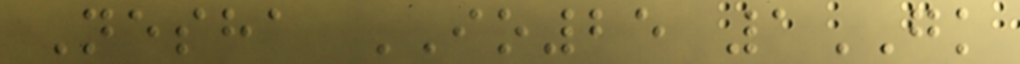Nesha IO25 1GK
